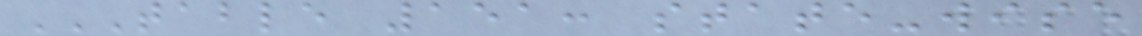TABLE 151: STATE-WISE
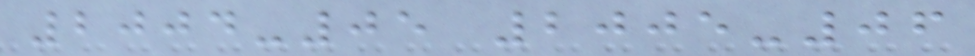2004-05 2005-06
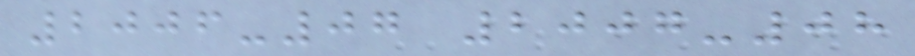2006-07 2007-08
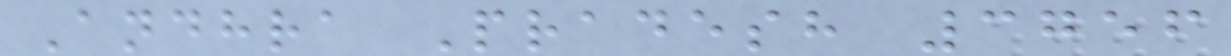Andhra Pradesh 3756
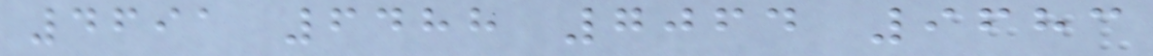4691 6488 7064 9683
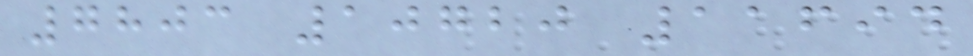7803 10720 11694
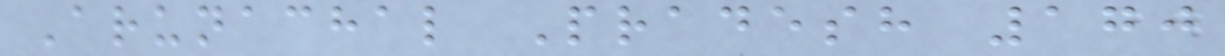Arunachal Pradesh 170
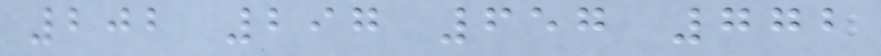202 297 657 772
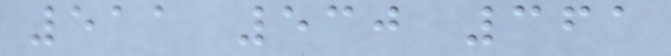511 530 361
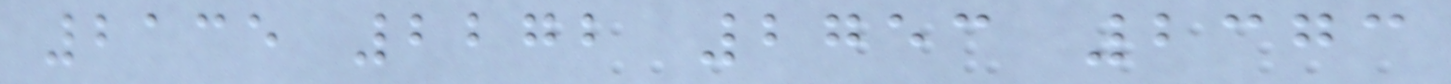2135 2272 2753 2373
